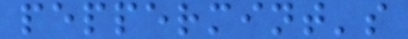peppermint's
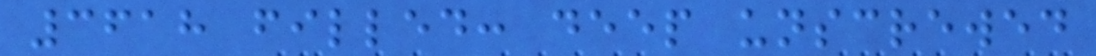3618 filled: deep unscrewed
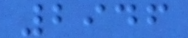2946
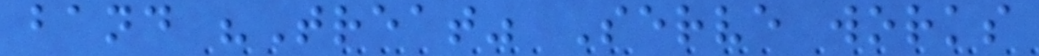band "Treat" Serve works
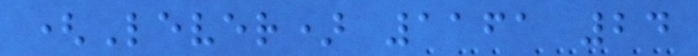(Lever) 1161 24
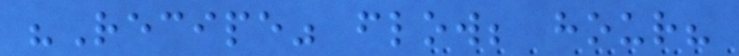"Recipe" flow; hour?
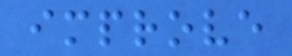improve
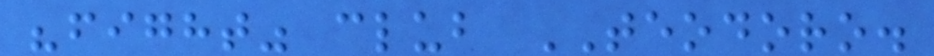"fight" club TEODORO.
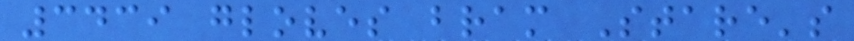3439 gloves bram Stare's
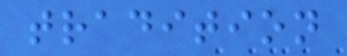tradition
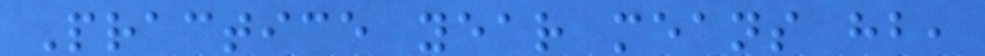Practice year means hb,
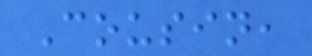Cousin,
